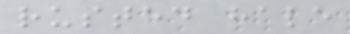rusted hale
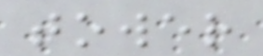tower
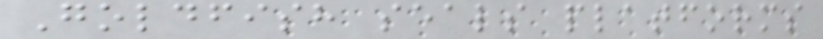Goldfish seals platforms
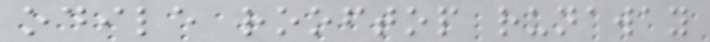odile rooftop runaway
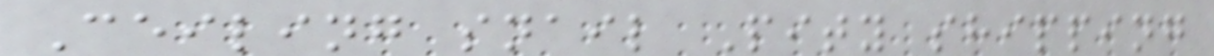Ceiling snail Pity shipping
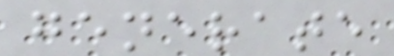generate
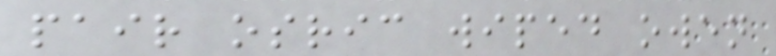pair osric wiped owen
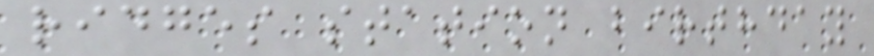ridges station birthday
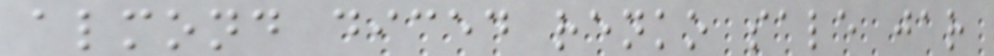almond diced renko sale jar
